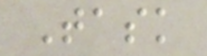Task
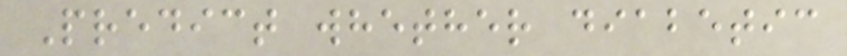Predict whether diabetic
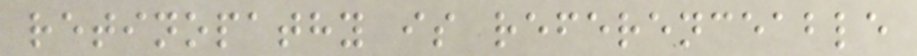retinopathy is referenceable
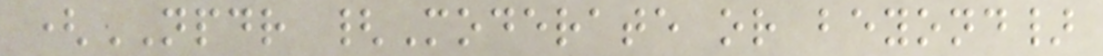(NPDR {Moderate or beyond}
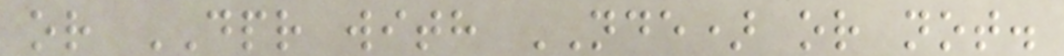or DPR with NDE) or not.
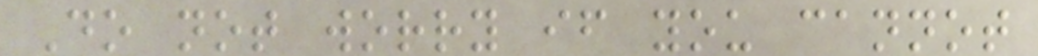Do not worry if you cannot
